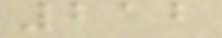212
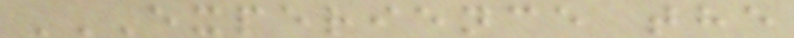EXPERIENCE THE
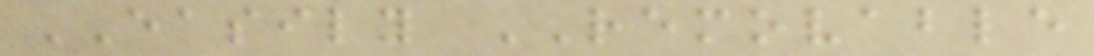EASILY REMOVABLE
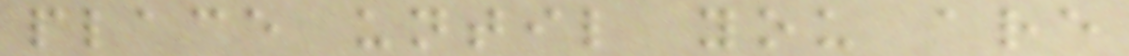place until you are
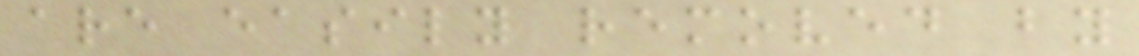are easily removed by
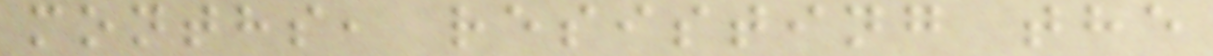months, resisting the
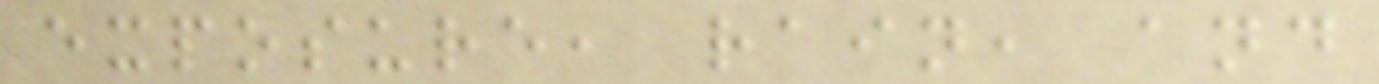exposure, rain, and
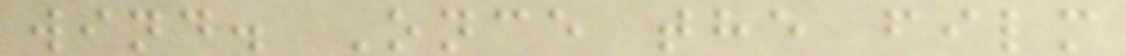wind. Once the film
